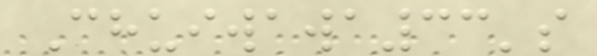Chuiwawa33's
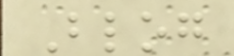Blog
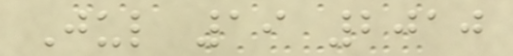Jul 19 2010
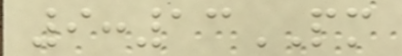9:13PM
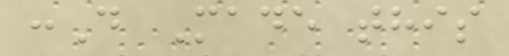:D Made this
